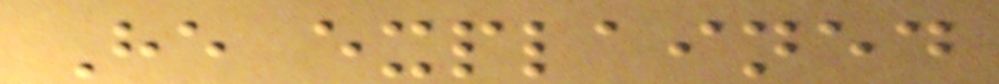He explained
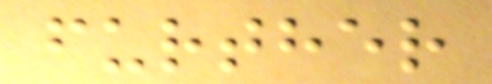further
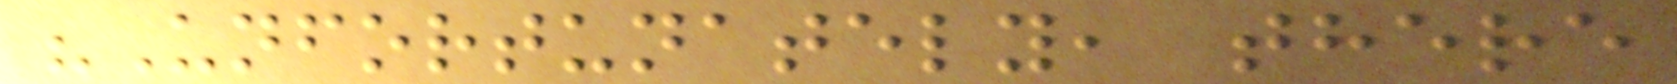"Unfortunately, there
